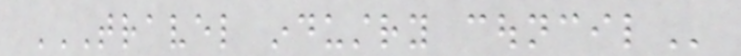TRAVEL INDUSTRY COUNCIL
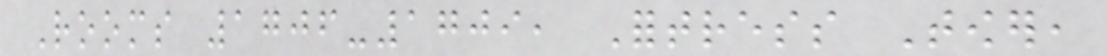Rooms 1706-1709, Fortress Tower,
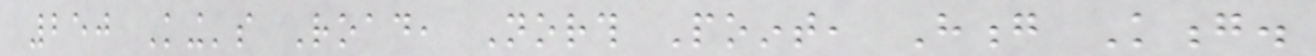250 King's Road, North Point, Hong Kong.
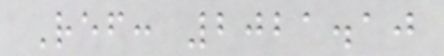Ref: 2021.10
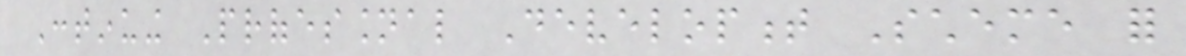Continuing Professional Development Scheme for
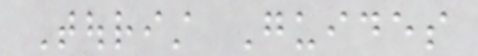Tourist Guides
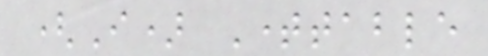(I) Timetable
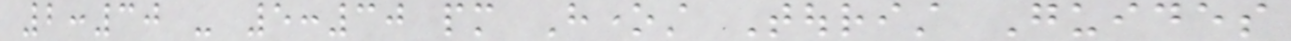2:30 - 5:30 pm Honest Tourist Guides
